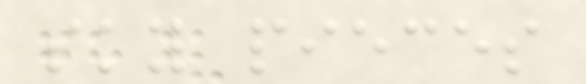sky pieces
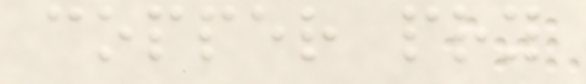copper pry
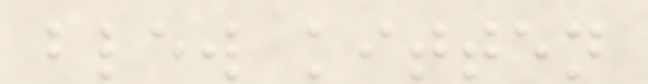blew kitten
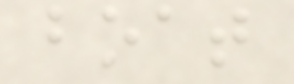boat
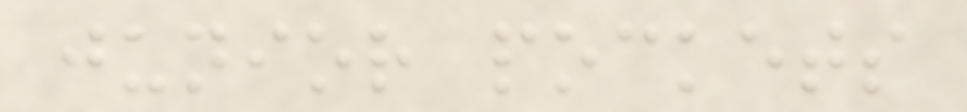junior pockets
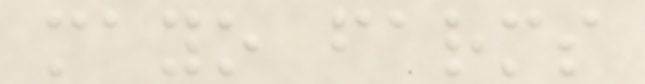mayo farms
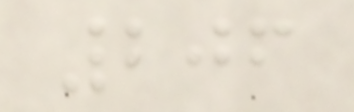206
